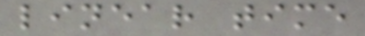linear time
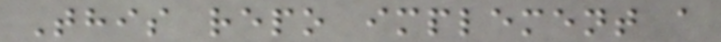This repo implement a
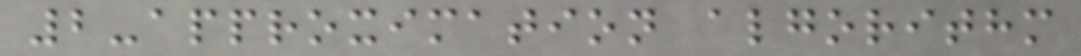2-approximation algorithm
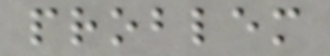problem
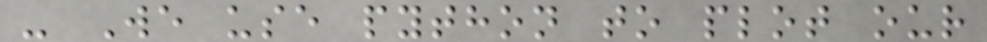- We use python to plot our
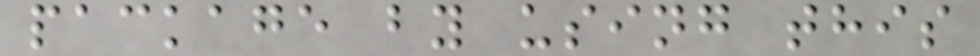package by using this
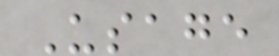Usage
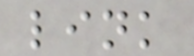link
